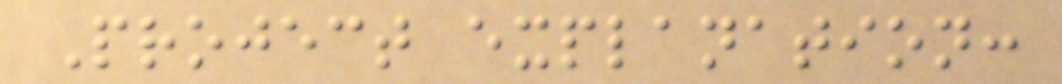Project explanation:
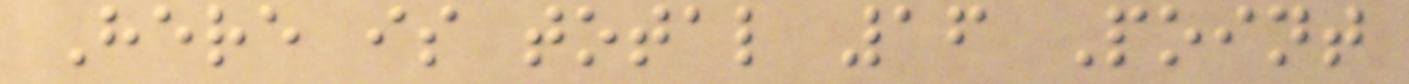Here is total 16 Point
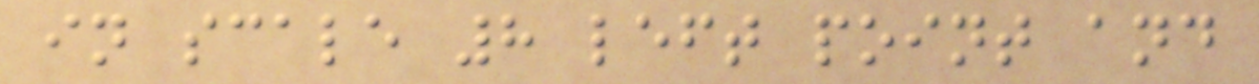in scale 8 left point and
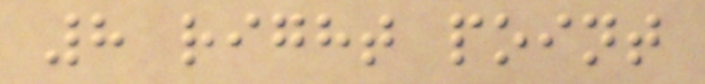8 right point
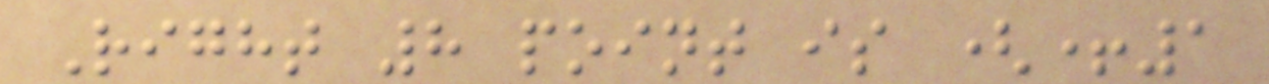Right 8 point is (+1
